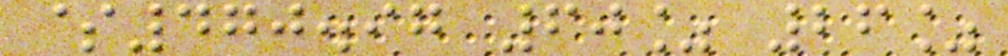$470.97 60% 26%
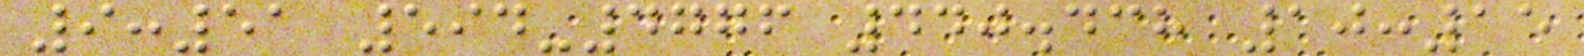9:51 594-4776 440.438 10:15
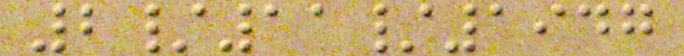2/11/1947
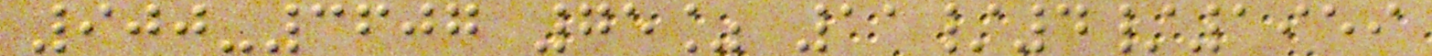900-3607 75% 11/4/1959
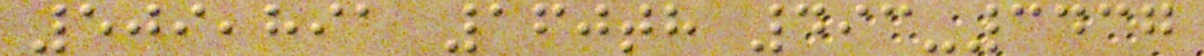509,891 160th 493-3437
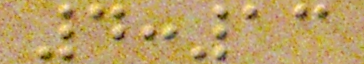4:13
